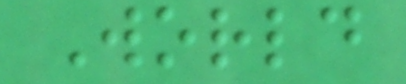World
